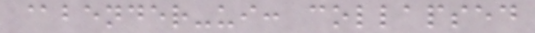@bender-ui: collapsed
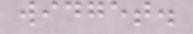widget.
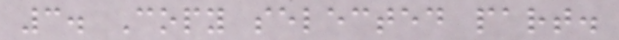3. Copy selected part.
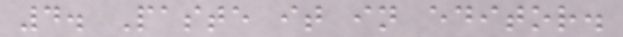4. Paste it in editor.
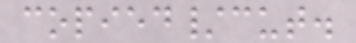copied/cut.
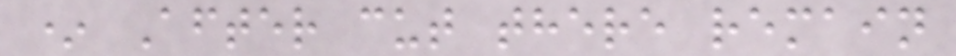* After cut there remain
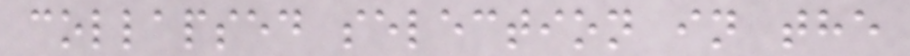collapsed selection in the
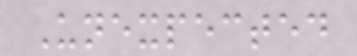Unexpected
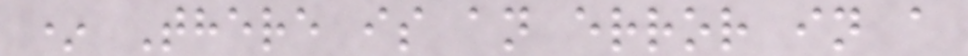* There is an error in a
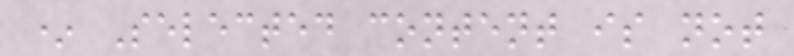* Selected content is not
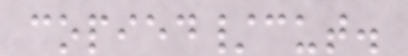copied/cut.
